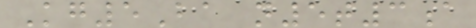Kg5Ba n5t3a
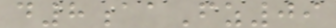d8aaFz09
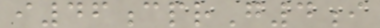i46cprG4i
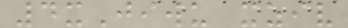4xJiwu xziv
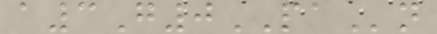a3G0PAn
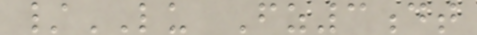/LU Fz3dt
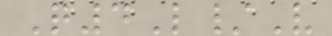Q4L/V
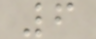6
